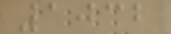1032
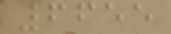6655
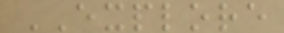EXPLORE
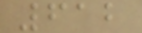612
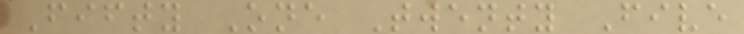Fifty One Twenty Five
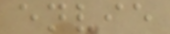envie
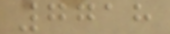7718
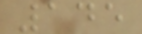145
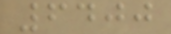6400
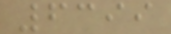6399
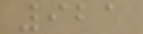921
